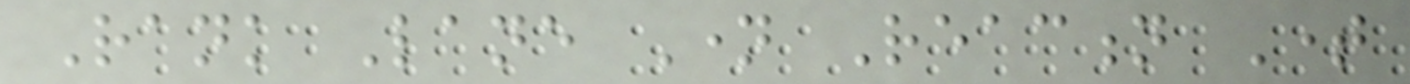Rank Lane Name Reaction Time
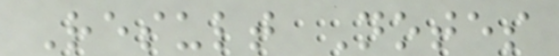Result Notes
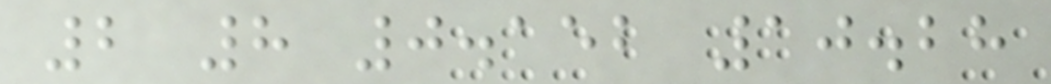2 8 0.152 10.28
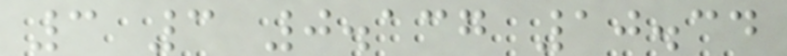3 3 0.137 10.34
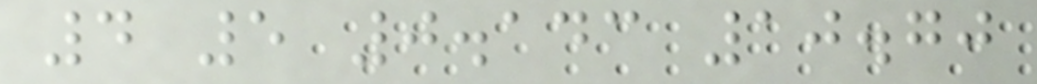4 5 0.143 10.70
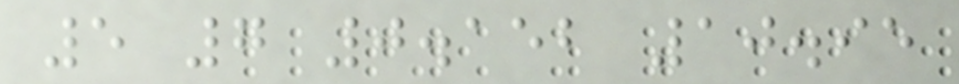5 7 0.152 10.95
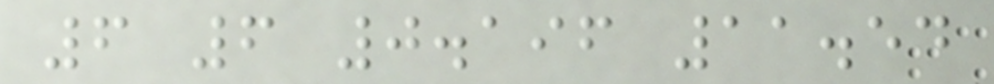6 6 0.196 11.54
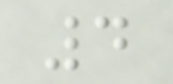4
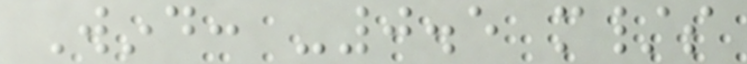Wind: -0.5 m/s
